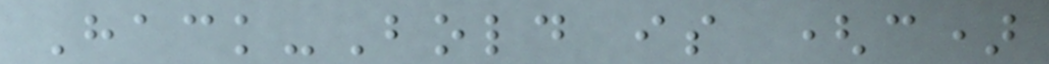Hack-Bold is (c)
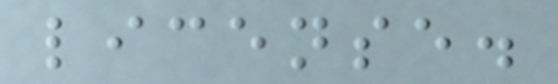license.
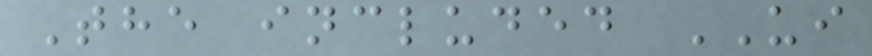The included UI
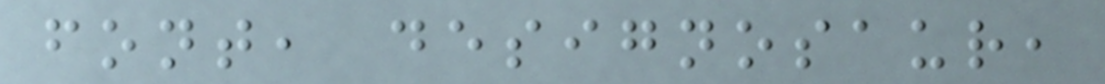font, designosaur,
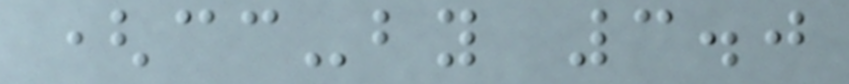(cc-by 3.0
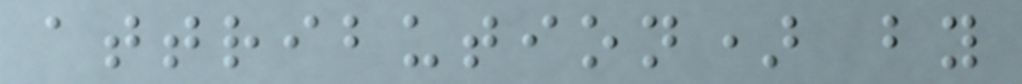attribution) by
